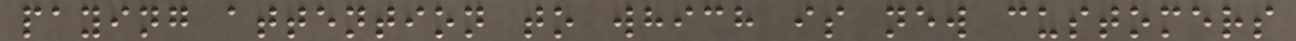paying attention to which is new customers
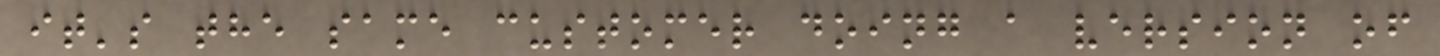it's the same customer doing a version of
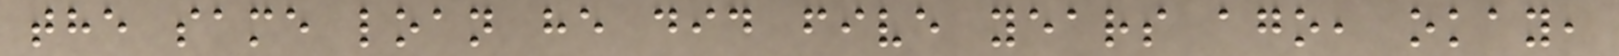the same loan he did five years ago, okay,
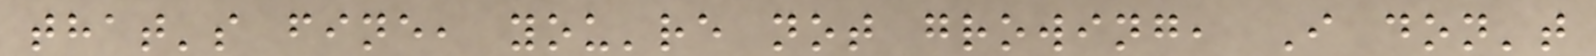that's fine, you're not growing, I don't
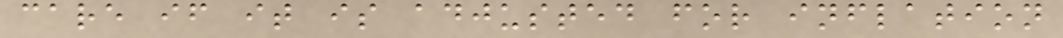care if it is adjusted for inflation
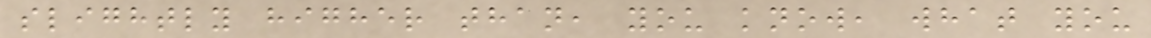slightly higher than, you know, what you
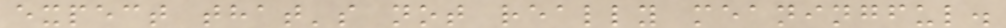expect that's not really meaningful.
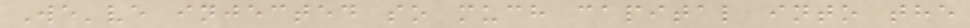We've injected so much capital into the
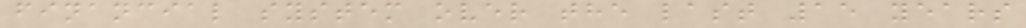financial system over the last 15 years
